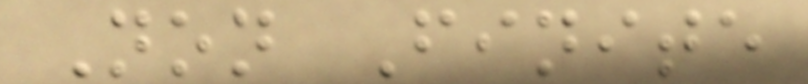Non Finite
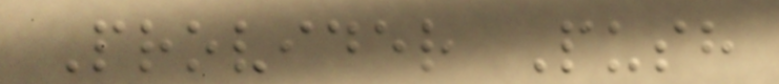Provider Push
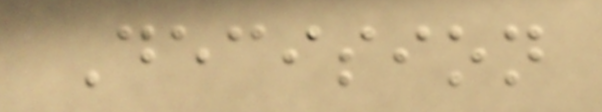Decision
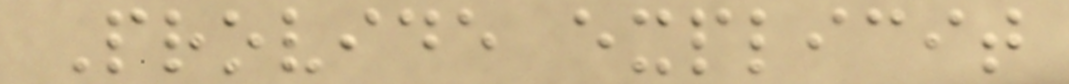Provide explicit
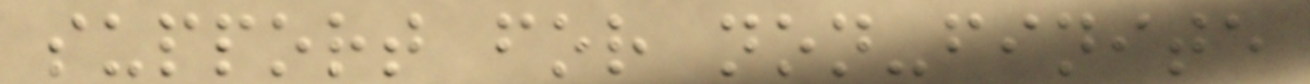support for non-finite
